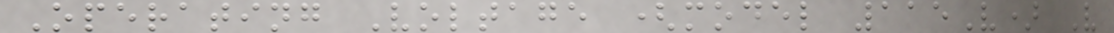Operating Voltage (model 115V) V
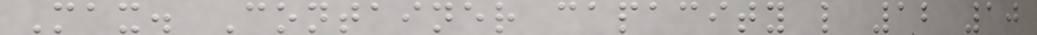Max. Container capacity l 12 10
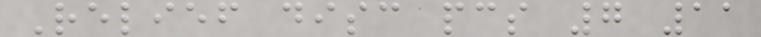Relief disc pcs 7 11
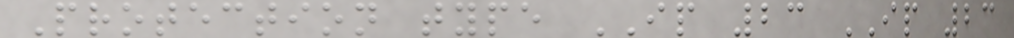Protection type IP 23 IP 23
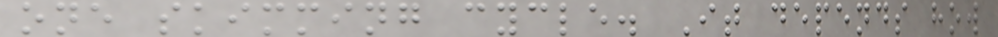one skimming cycle. It depends how
